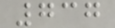737
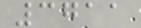3711
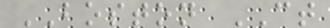BOSTON CT
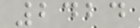2424
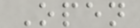Open
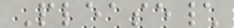Please\
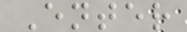Enter
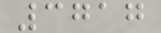3717
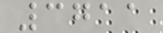3711
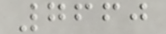7660
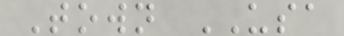Town USA
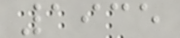1935
